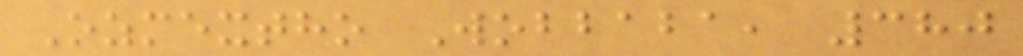Ozmextho Wobbaba, 380
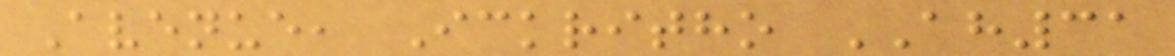Avenue, Ickritho AH31
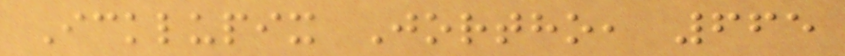Icklupix Jortho, 665
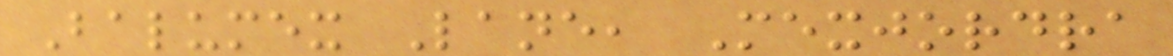Balumex Lane, Mexjordra
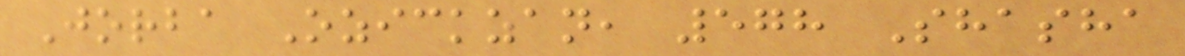Jorba Ozickzan, 578 Shasha
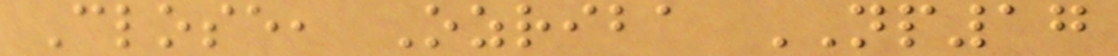Close, Ozriba NP17
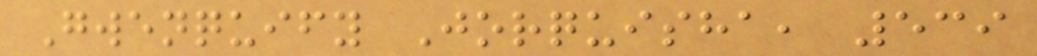Gwenquify Jorquisha, 539
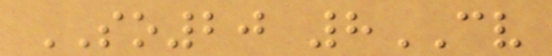SO20 8CV
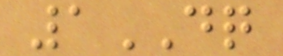1DQ
